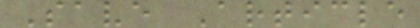Save Article
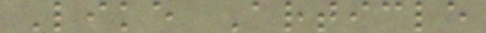Like Article
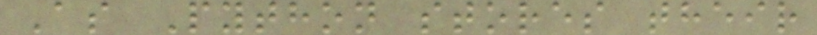As Python stores their
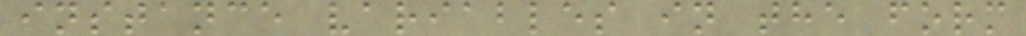instance variables in the form
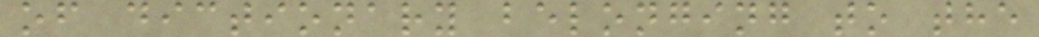of dictionary belonging to the
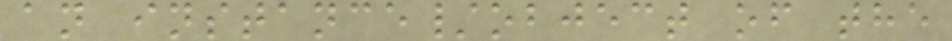an instance/object of the
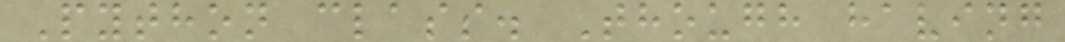Python class. Though having
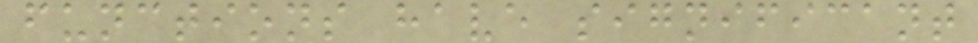functions have significant
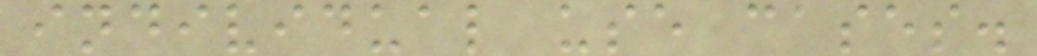individual use cases.
